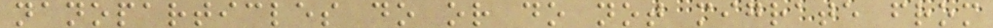nanoparticles do or do not migrate from
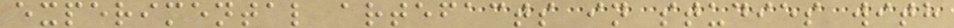experimental artefacts in studies with
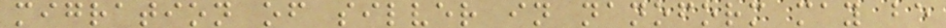migration of silver in nanoform may be
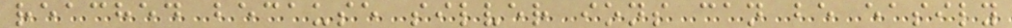reached because silver ions can be easily
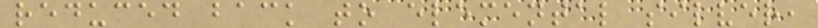reduced back to elemental silver,
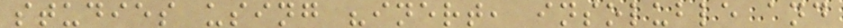studies using "inert, insoluble and
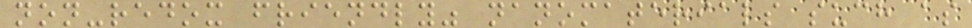non-redox friendly" nanomaterials such as
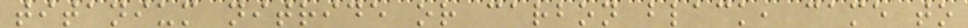titanium nitride or carbon black, came to
